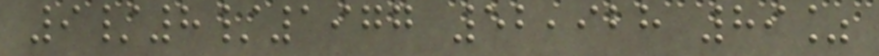9/8/1977 52,928 89%
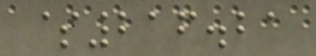$216.21
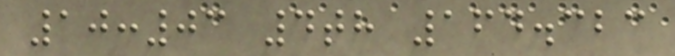10:03 4th 164.323
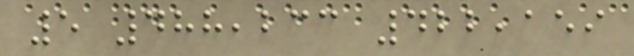5 488,233 422,159
